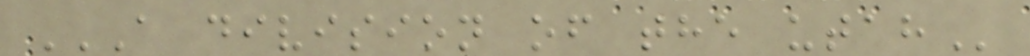A DIVISION OF THE UTAH
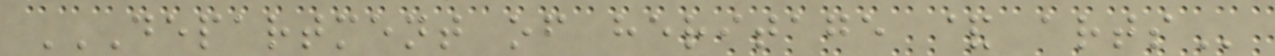DEPARTMENT OF HERITAGE & ARTS
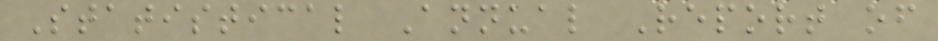Statistical Annual Report of
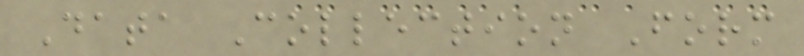Data Collection Form
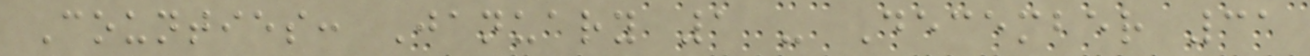Counties: January 1 - December 31
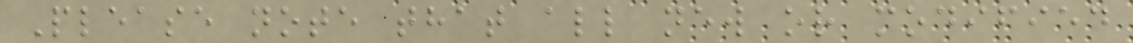Please note that all new or modified
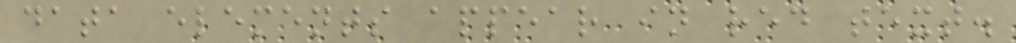data elements appear in red text.
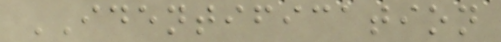IDENTIFICATION
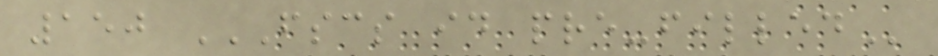150 FSCS ID PRE-FILLED
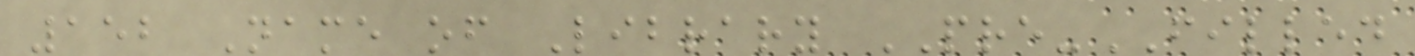152 Name of Library PRE-FILLED
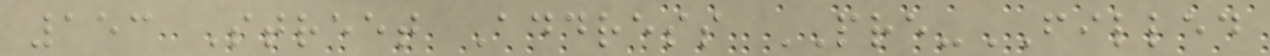153 Street Address PRE-FILLED
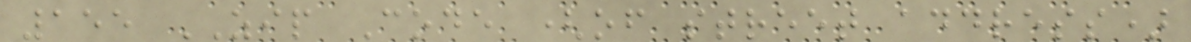155 ZIP Code (of street address)
